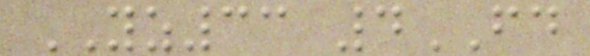YZ33 4FD
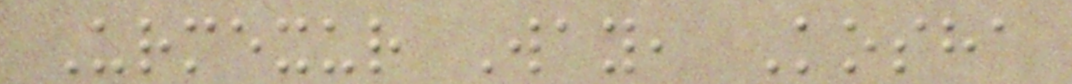Urmexur Way, Kosha
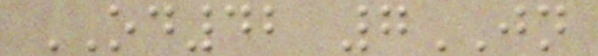OD42 7JN
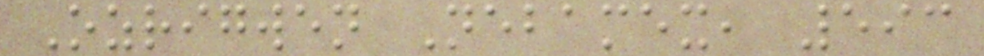Ozrigwen Nebamex, 593
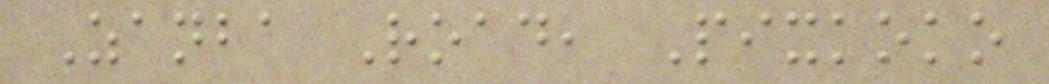Zanba Road, Pixkoko
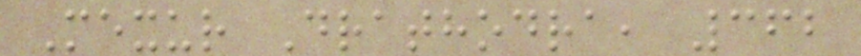Mexur Drathodra, 362
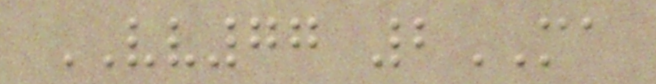VV77 2MA
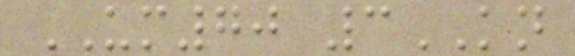UM70 3KN
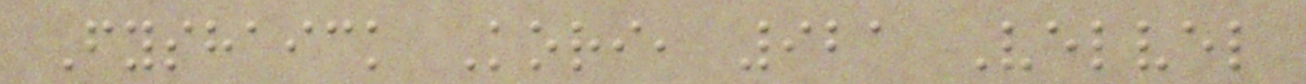Fyshaick Kori, 921 Velvel
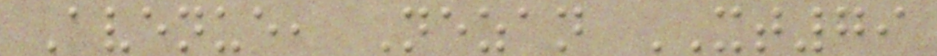Avenue, Nezan XT79
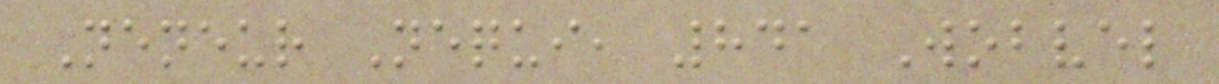Neneur Nequi, 841 Wobvel
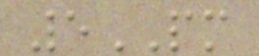5PM
